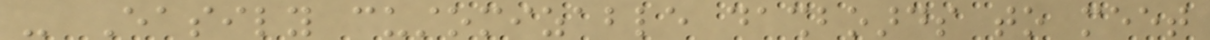- Easily customizable dashboards to meet
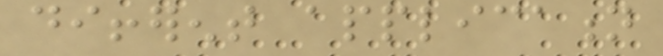different application
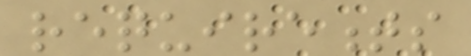requirements
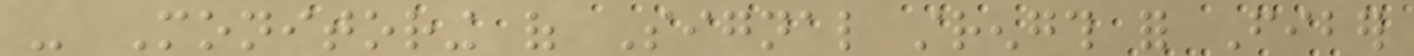- Monitoring of Signal strength for Fiber
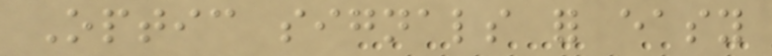Optic signals for easy
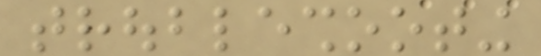troubleshooting
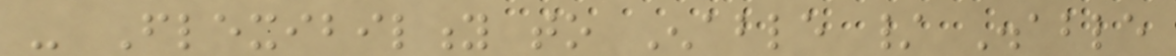- Flexibility to Enable / Disable
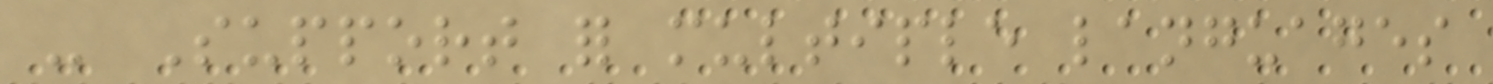- Support for multiple languages
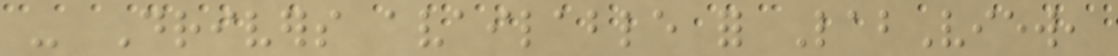- Drivers available for LabView,
